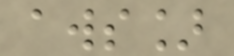aws]
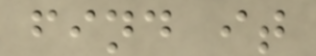find it
